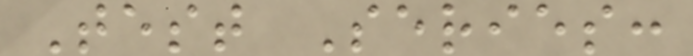Test Series:
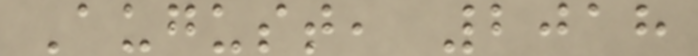August, 2018
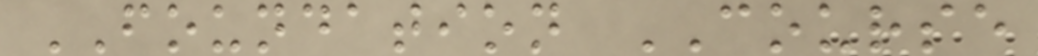FOUNDATION COURSE
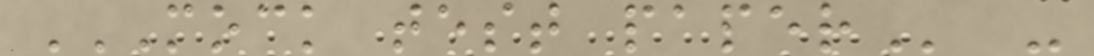MOCK TEST PAPER -
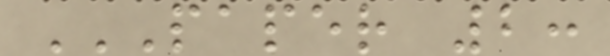PAPER 2:
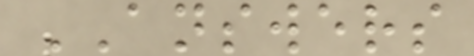ANSWERS
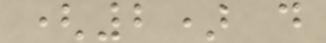(2) d
